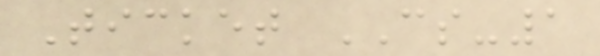Ticket CS-1
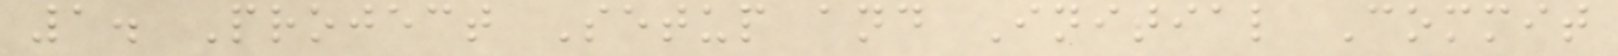1. Project Setup and Initial Commit
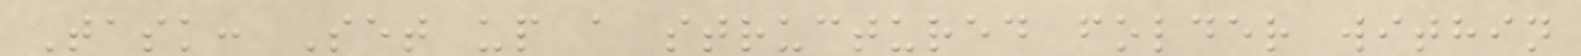Task: Set up a structured folder within
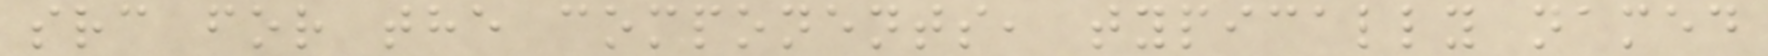src for the components, typically named
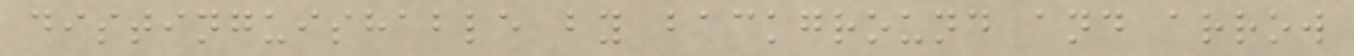distinguishable by background and arrow
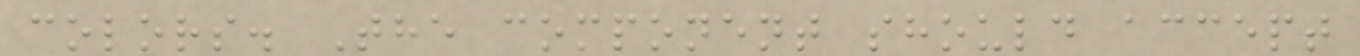colors. The component should accept
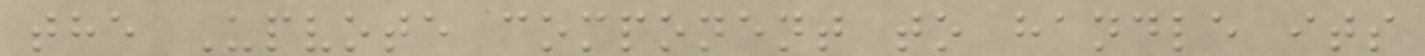the Upvote component to handle its
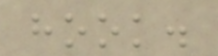hook.
